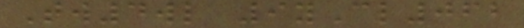Tw4wl 9yCl062
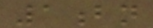1bn
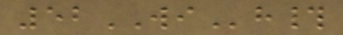52WIh#
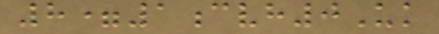8=1cvh0Uk
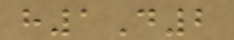h1D2
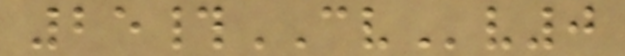25#CVv0
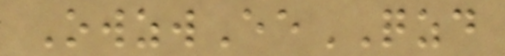OwzwEeQZD
